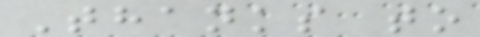Thanks to
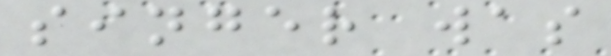singer was
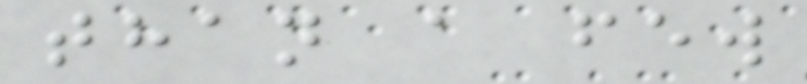than a few
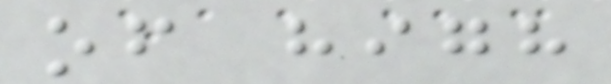of high
